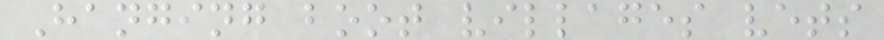Hanging boot villages vets
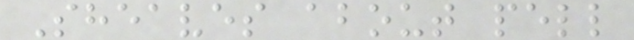Sheaves about pell
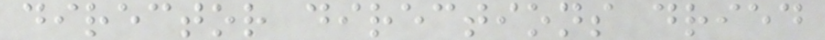director directions dried
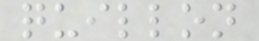quillon
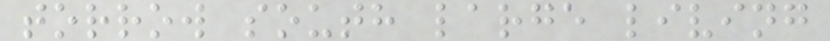torrow south large living
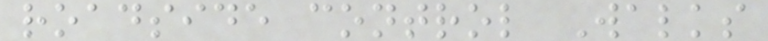roadside control Walks
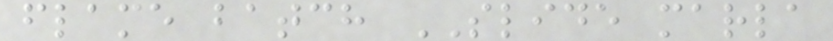flame batch SLIDE marla
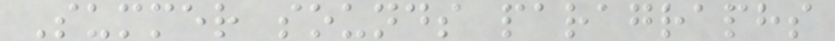Summer sounds paragraphs
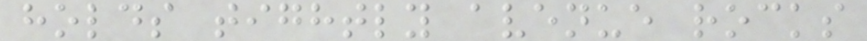holds tightly avenue rocks
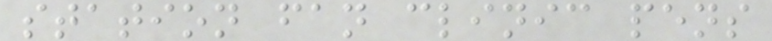station fan clinic pens
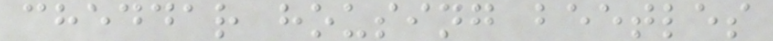cheddar housing beetles
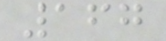167
